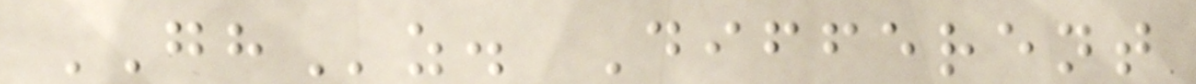GHz. Different
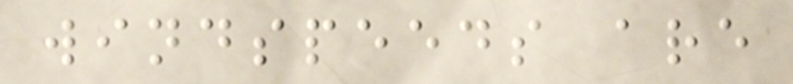windspeeds are
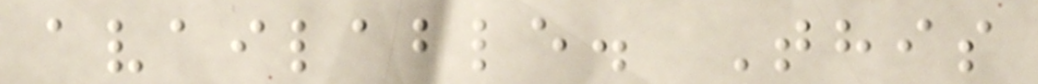available. This
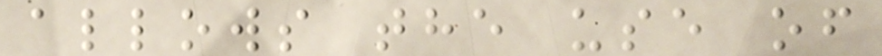allows the use of
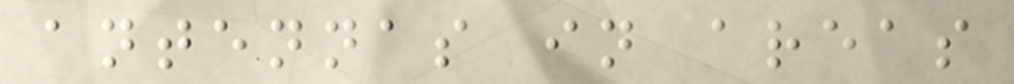antennas in areas
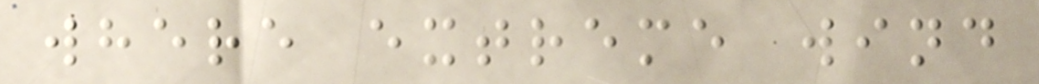where extreme wind
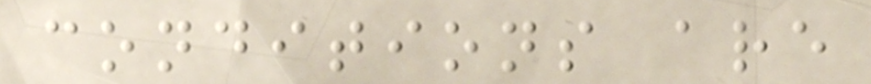conditions are
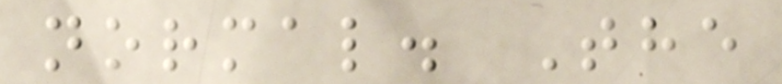normal. The
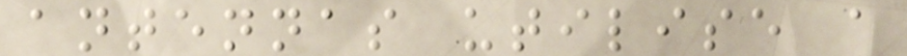antennas utilise a
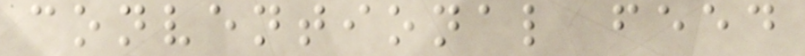conventional feed
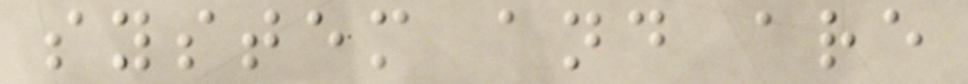system and are
